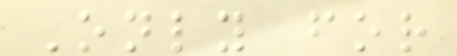Only for
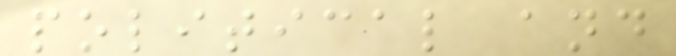political and
